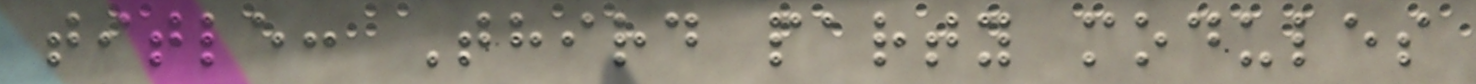title: Third party modules
